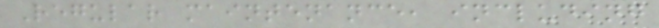Regular maintenance, including
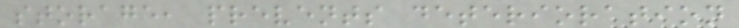storage, prevents deterioration
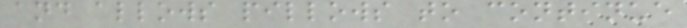and allows pillows to continue
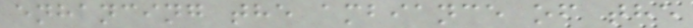enhancing the ambiance of the
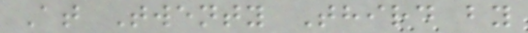At Twenty Third by
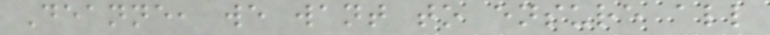Deanne, we want to ensure all
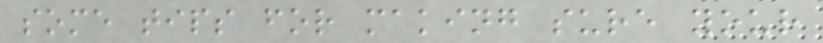some tips for making sure your
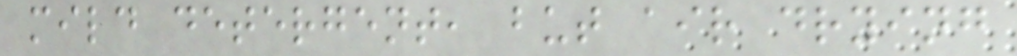mild detergent, but air drying
